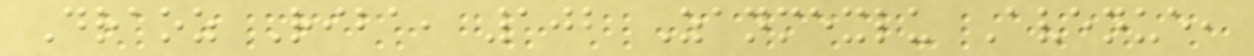Draoz Riba, 102 Zanmexlu Avenue,
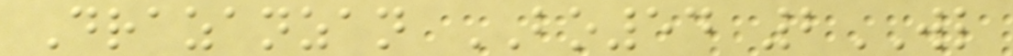Drazanzan BO54 2WL
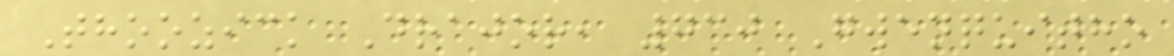Thoozick Drajor, 730 Gwenquitho
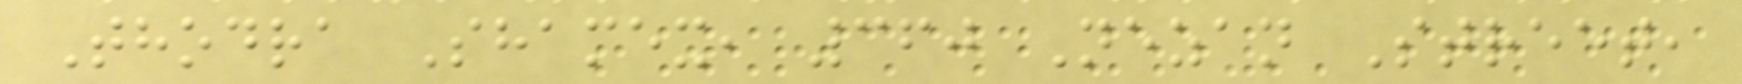Thodra Shamex, 360 Nezan Street,
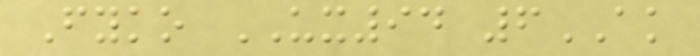Fyko UX94 6AK
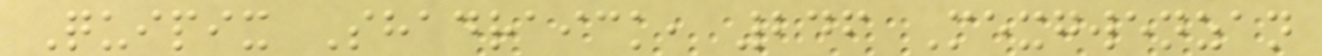Quipix Shadraick, 246 Mexgwenzan
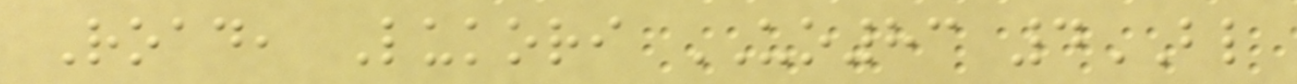Road, Lukori UO83 4BL
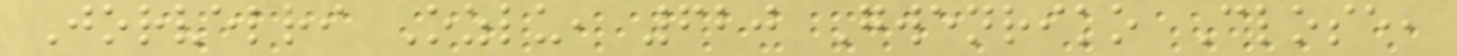Jorvelri Ozlu, 620 Gwenriko Close,
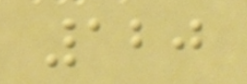120
